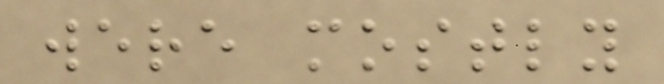were mostly
